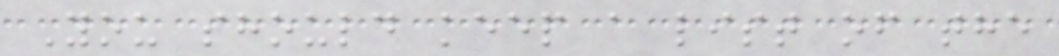You should keep a list of the
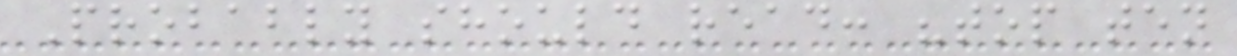Probably should read: "top ten
